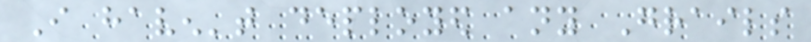I haven't deployed any Grails
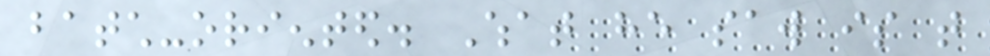batch-oriented. What he saw is that
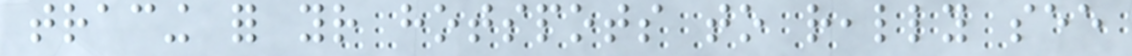tracing for your hotspots to really see
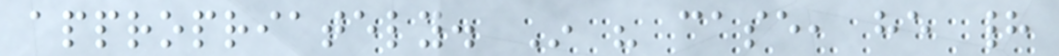appropriately. In his case, he had
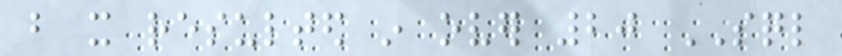but it resulted in over 20 SQL
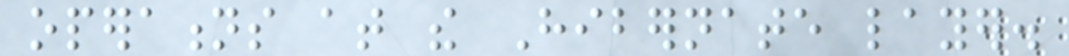operations at the Hibernate layer.
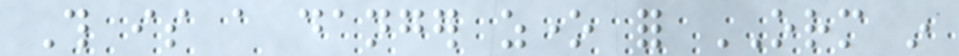This is a danger zone for ORM in
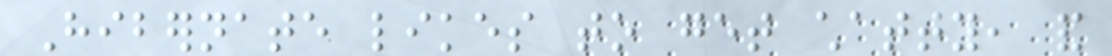Hibernate likes to get chatty, and
